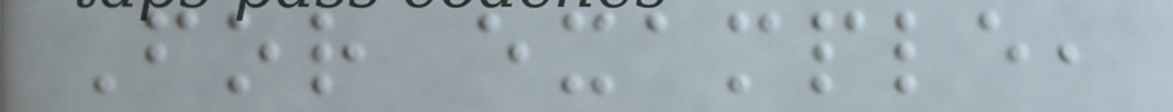For example,
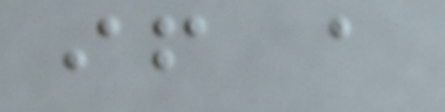if a
